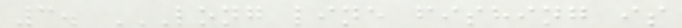3. LONG LINE FISHING IS
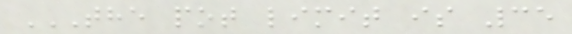THE POT LIMIT IS 35
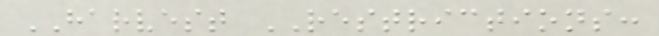HARVEST RESTRICTIONS:
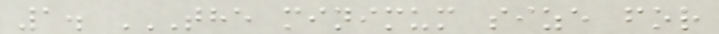1. THE MINIMUM SIZE FOR
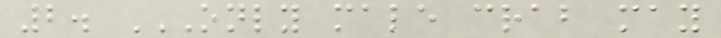2. ONLY MALE CRAB MAY
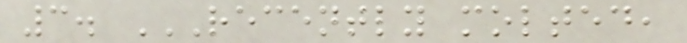3. RECENTLY MOLTED,
